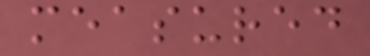measured
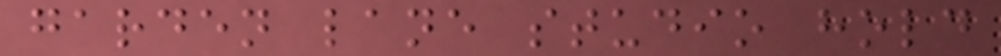garden lane studio hold
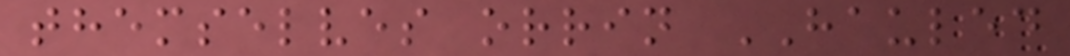themselves orrin HAULED
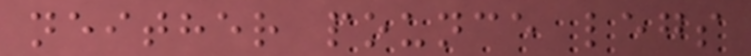neither pounce legs
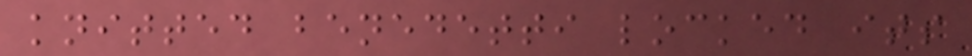knitted benedetti locked its
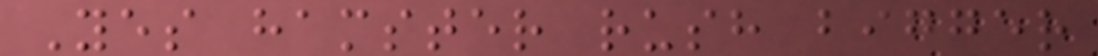Yes hamster rush bigger
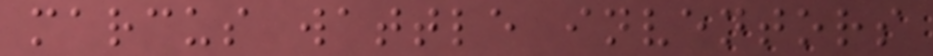marcus wattle inventors
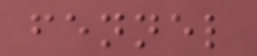fennel
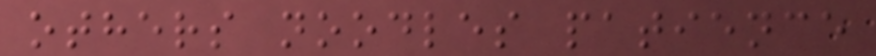others noodles patience
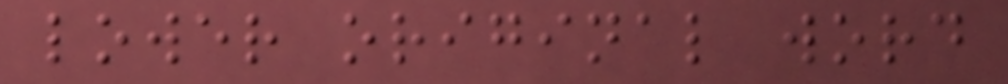lower original word
